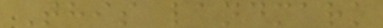This landmark
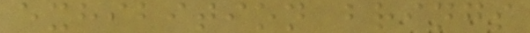exhibition brings
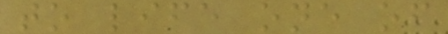to life one of
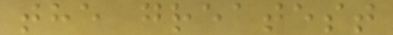the greatest
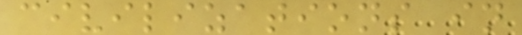civilizations in
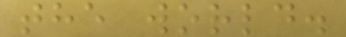the world.
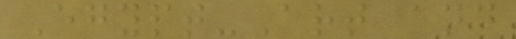Egypt-Art and
